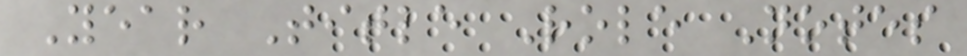Year Title Role Notes
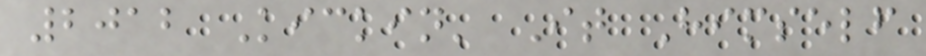2012 Kickin' It Himself
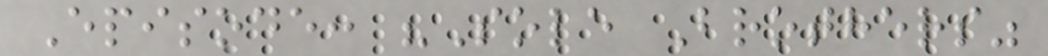Episode: "Sole Brothers"
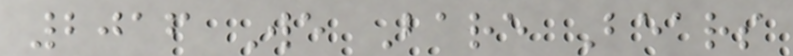2016 We Bare Bears
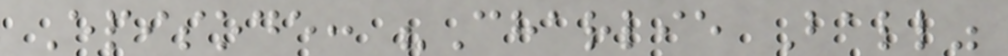Episode: "Charlie Ball"
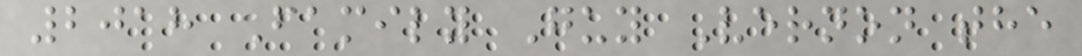2018 Family Guy Vernon the
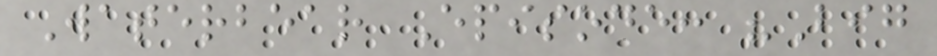Waterbear Episode: "Big
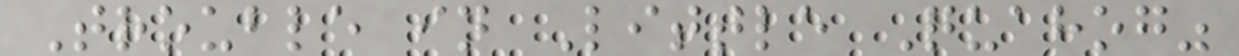Trouble in Little Quahog"
